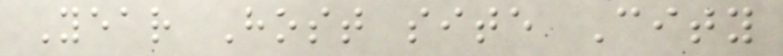Year Host site City
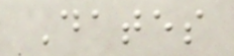Dates
